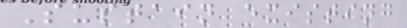Sustain existing
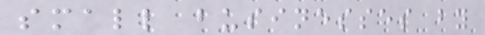small businesses by
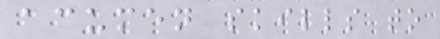acumen skills to
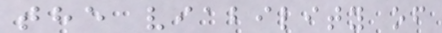the viability of
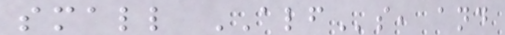small ALFs, and
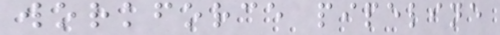workforce pipeline
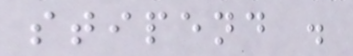stipend .
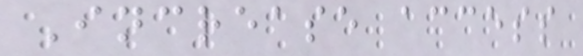Increase access
